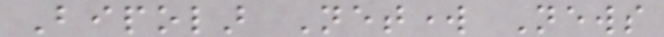Bipolar Network News
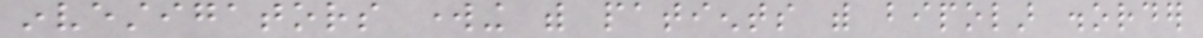investigators working with patients with bipolar disorder
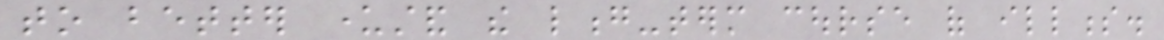to better understand the long-term course of illness.
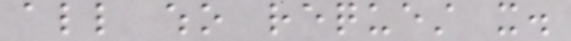all who request it.
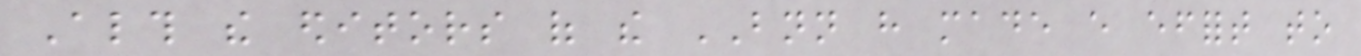Although the editors of the BNN have made every effort to
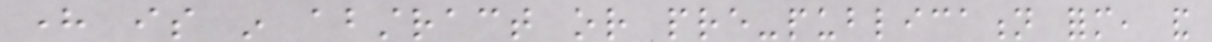here is in abstract or pre-publication form, and
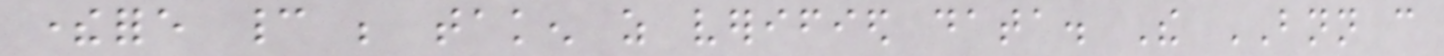therefore cannot be taken as verified data. The BNN can
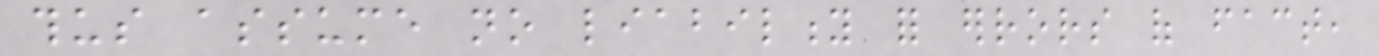thus assume no liability for errors of fact,
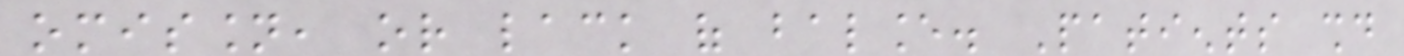omission, or lack of balance. Patients should
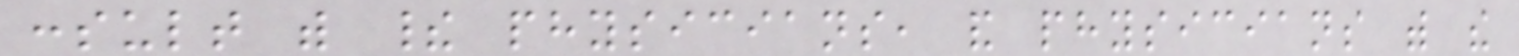consult with their physicians, and physicians with the
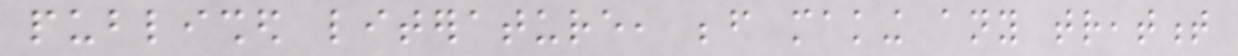published literature, before making any treatment
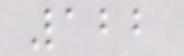122
